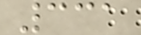331
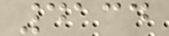4134
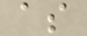as
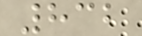832
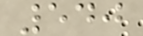540
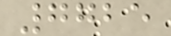7725
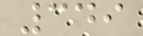349
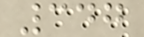347
